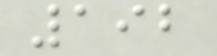192
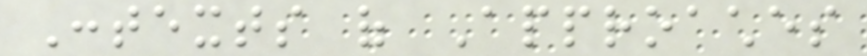Contexts of Approaches
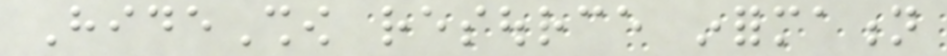HideShow resource information
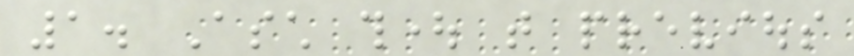1. Asch thought that previous
